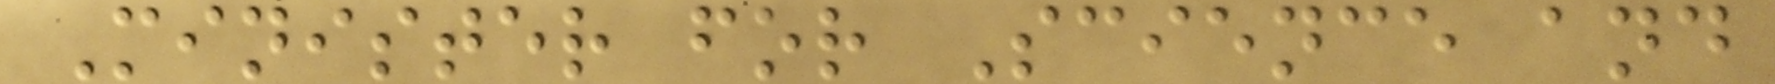Minister for Science and
